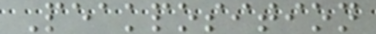Peakposition
